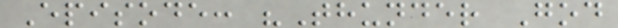Episode: "Thunder God
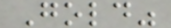Gold"
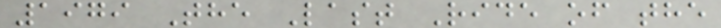1979 The Last Ride of the
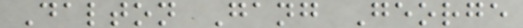Dalton Gang George
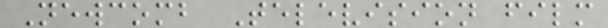Newcomb Television film
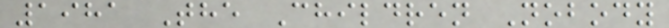1981 The Children Nobody
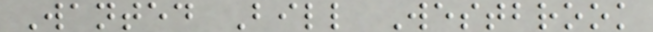Wanted Bill Westbrook
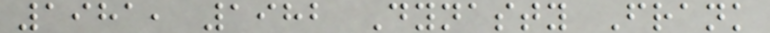1981, 1982 Dynasty Frank
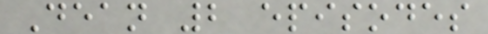Dean 2 episodes
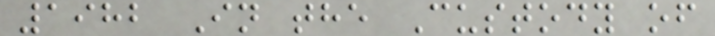1982 In the Custody of
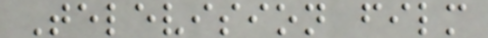Television film
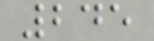245
